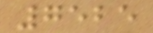7525
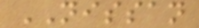NISSAN
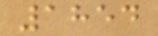1854
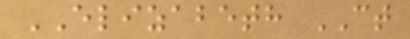ELIZABETH CT
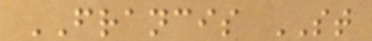FRANCIS ST
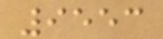9553
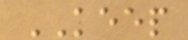KEEP
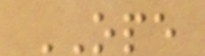OPE
